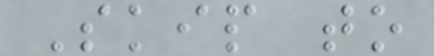Skip to
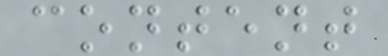content
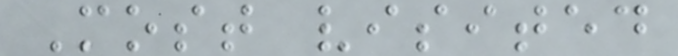Most visited
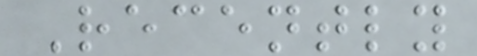Recently
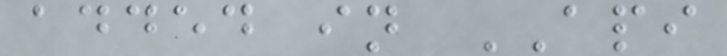added in API
